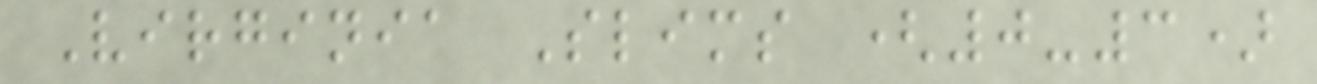Virginia Slims (0-3)
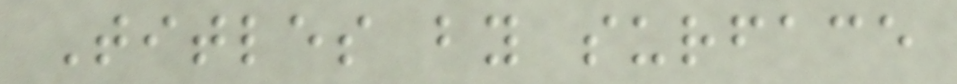Titles by surface
